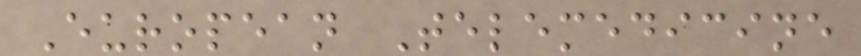European Telemedicine
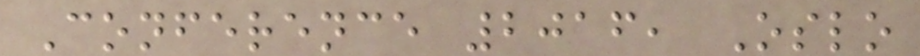Conference 2016, Oslo
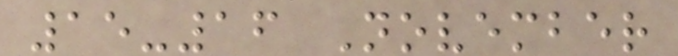15-16 November
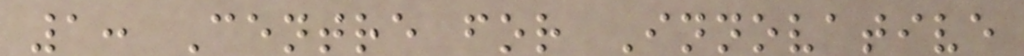1: Centre for Innovative
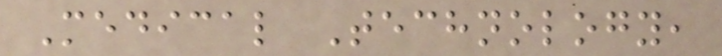Medical Technology,
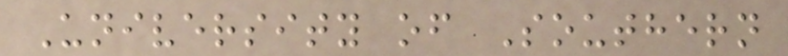University of Southern
